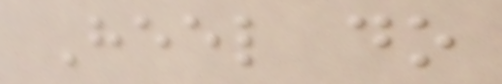Heel do
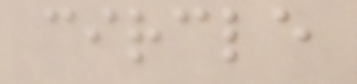circle
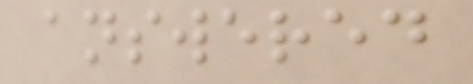answered
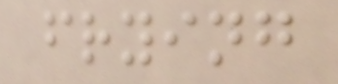frying
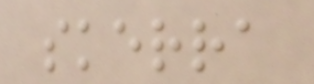skerra
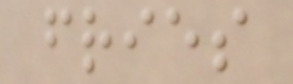fries
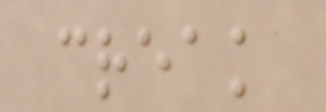creak
